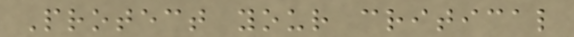Protect your critical
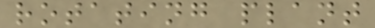rotating plant
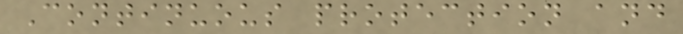Continuous protection and
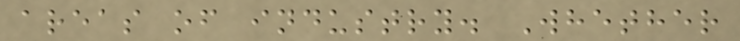areas of industry. Whether
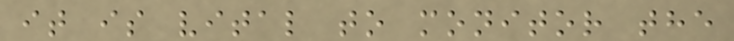it is vital to monitor the
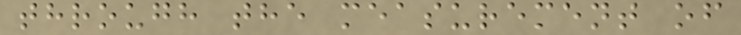through the measurement of
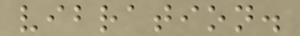vibration.
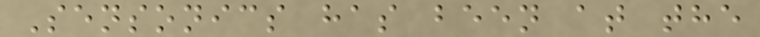Sensonics has been at the
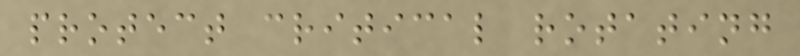protect critical rotating
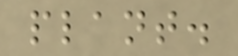plant.
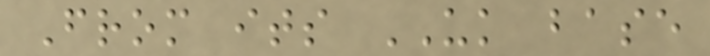From its UK base
